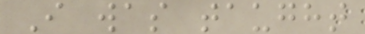I was taught
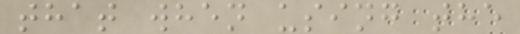that when using the
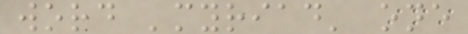word 'myriad' one
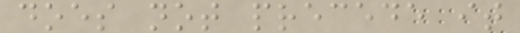does not precede it
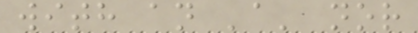with an 'a' nor
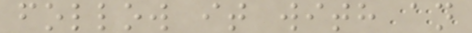follow it with an
